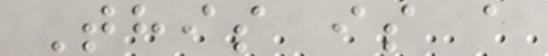This is a
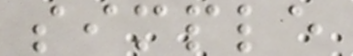simple
